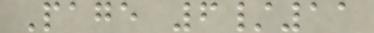Page 6/11
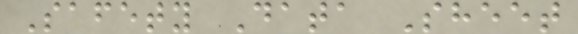Safety Data Sheet
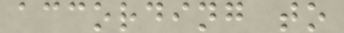according to
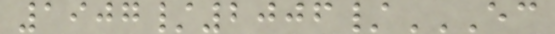1907/2006/EC
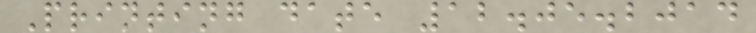Printing date 12.05.2014
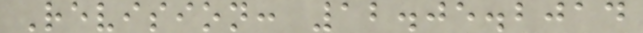Revision: 12.05.2014
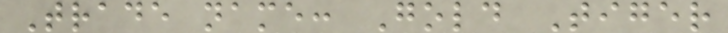Trade name: Gold Tiger
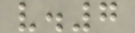v.7
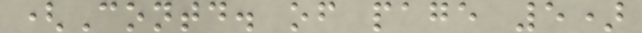(Contd. of page 5)
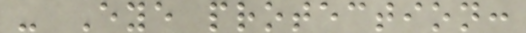- Eye protection:
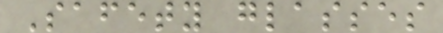Safety glasses
